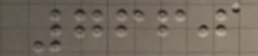7660
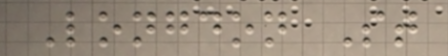Longdon St
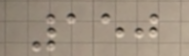150
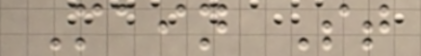Main St
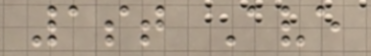1st Ave
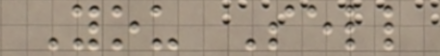You Sell
